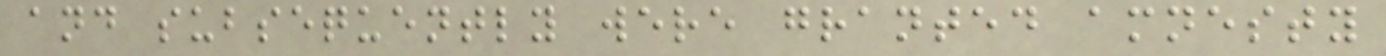and subsequently were granted amnesty
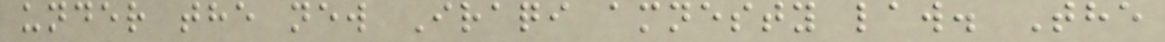under the new Iraqi amnesty law. The
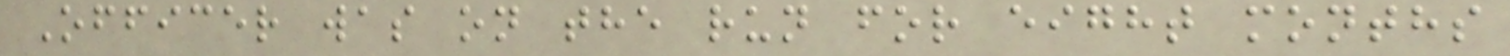Officer was on the run for eight months
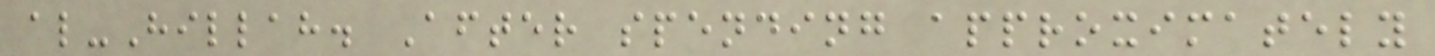al-Hillah. After spending approximately
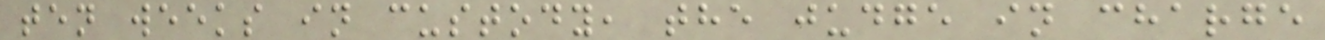ten weeks in custody, the judge in charge
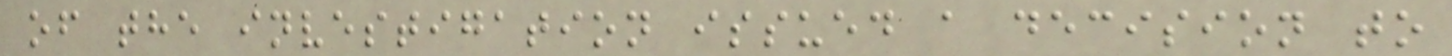of the investigation issued a decision to
